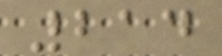214
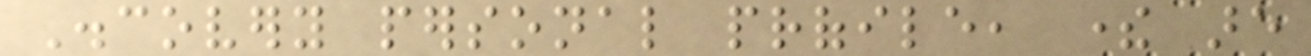Discovery personal profile, there are
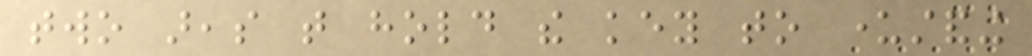two areas that hold the key to understanding
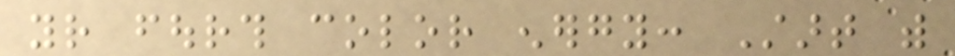your fourth color energy: Start with
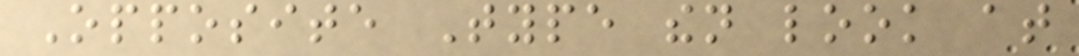Opposite Type then look at
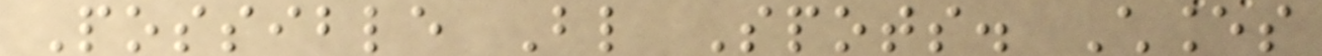Possible Blind Spots. Chances
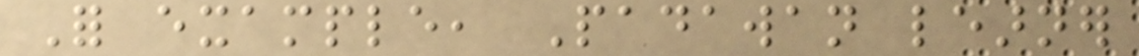For example, Padawan learner
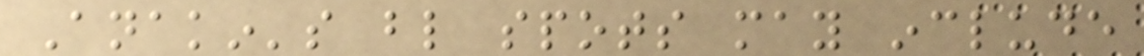Anakin's blind spots may include
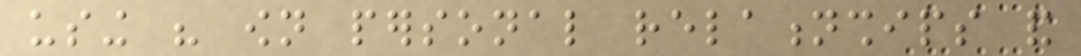using his own personal relationships and
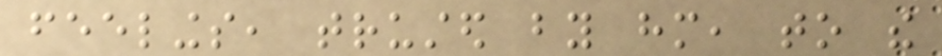feelings, trusted by him, to the
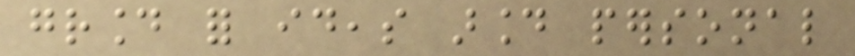ground for ideas around personal
